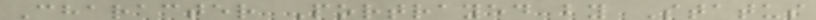Character Portrayed by Status
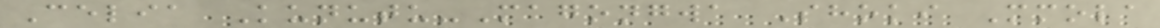Celia Kunutu-Magongwa Shoki Mmola
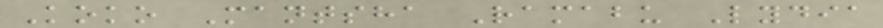Koko Mantsha Ramabu Lydia
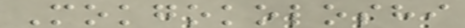Mokgokoloshi
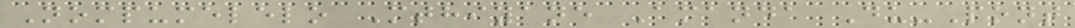Nompumelelo Mthiyane Amanda Du-Pont
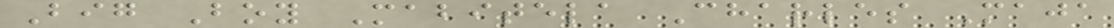Big Boy Mabitela Charles Maja
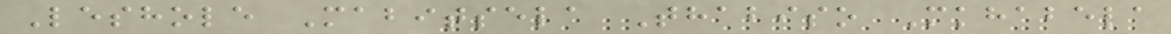Leshole Mabitsela Thabiso Mkhabela
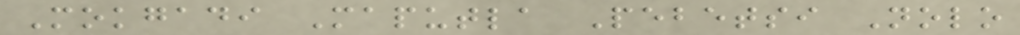Mokgadi Maputla Pebetsi Nolo
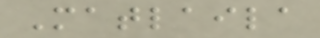Matlaila
